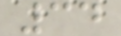34
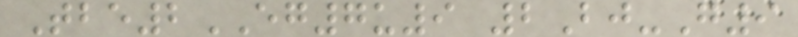Tbe2EG7u9 2Bj-G9
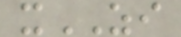xZI
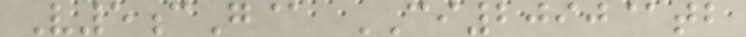V5cG@ CI2090@tb
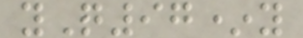yQ97*y
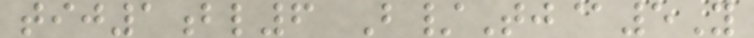tij1bl6 B/Tj@5Y
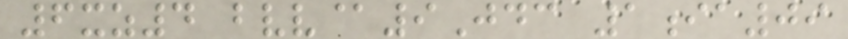6xz4 bvv@9Jdc 1ia09
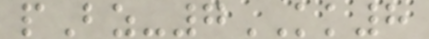pBz-7KK8
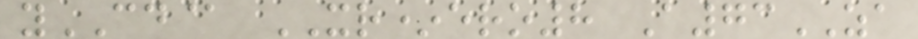yCD@ XR*ero8 A73ZA
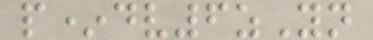p*dv6zYn
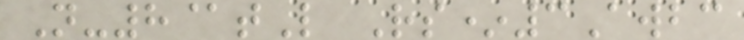N-8@tL Rs*3Awbc
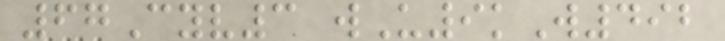67Cyv3 wU9kW492
